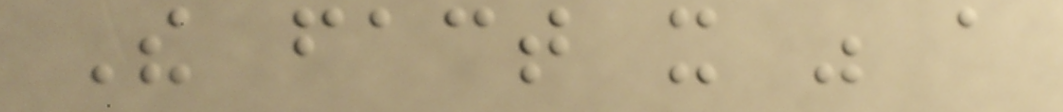The fact it was a
